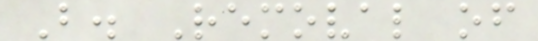B. Removal of
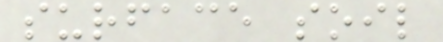surface soil
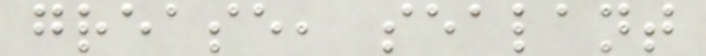grease, sealant
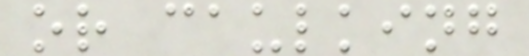or caulking
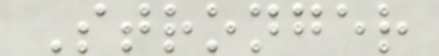Stronger
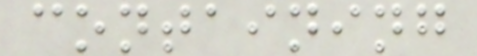containing
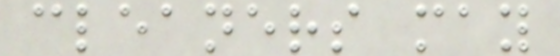cleaners may
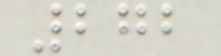272
